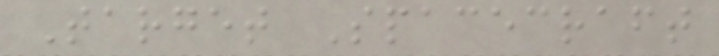Target Spacecraft
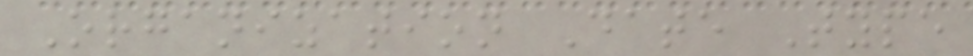Organization Date Type
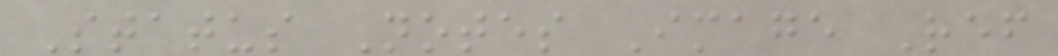Status Notes Image Ref
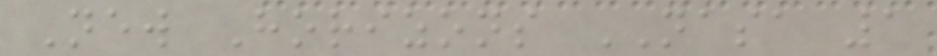New Horizons NASA 1
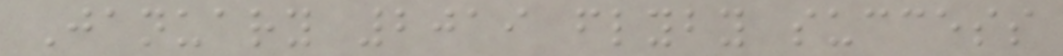January 2019 flyby success
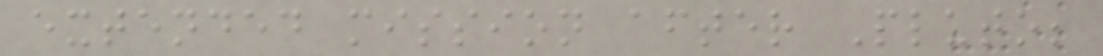extended mission after Pluto;
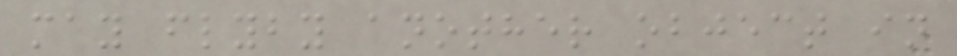may flyby another object in
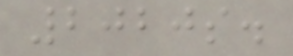2020s.
